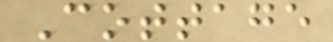Cottage
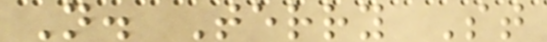N. Terry St
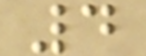4
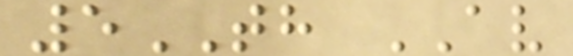5TH AV
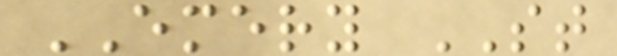EMERY ST
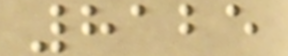8125
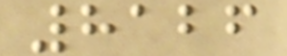8126
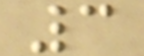3
